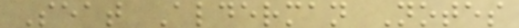Seat Alderman Notes
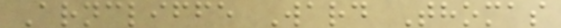Arncliffe Ward Thomas
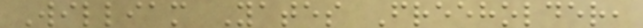William Yates Freeholder,
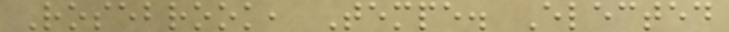Rosebrook, Tempe. Elected
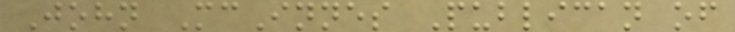John McInnes Publican of
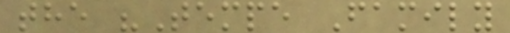the "Tempe Family
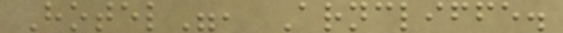Hotel", Arncliffe.
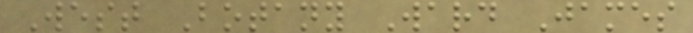West Botany Ward James
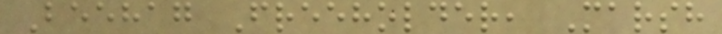Beehag Freeholder, Marsh
